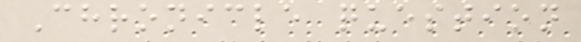Chronicle question
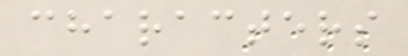characters
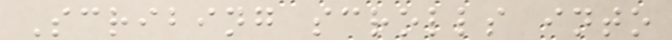Scribing scrolls into
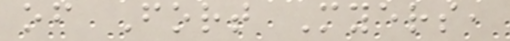of Fort Myers,
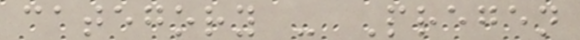category - Pregen
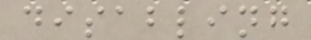disabling
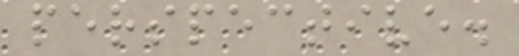perspective.
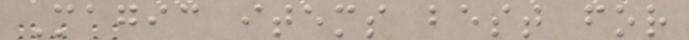Magic items best for
